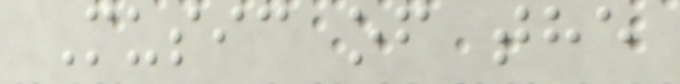Music of the
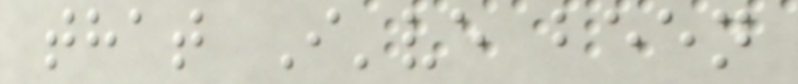that I've been
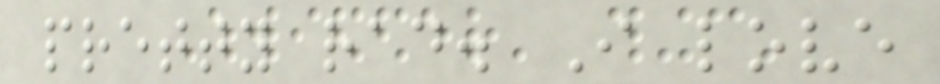pretty rad. I love
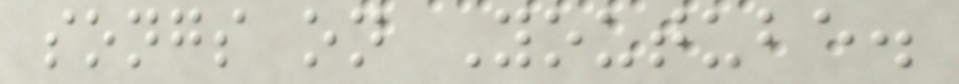songs on Youtube.
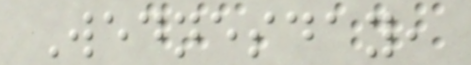Wednesday,
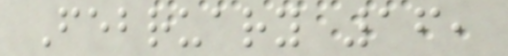February 16,
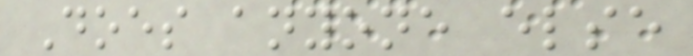Does anyone else
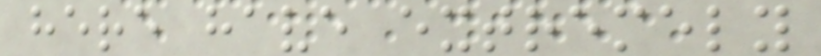here have extremely
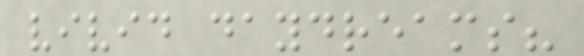vivid daydreams?
